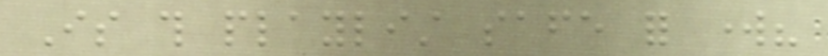Is this playlist safe for work?
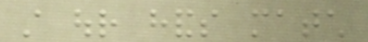still our hands match
